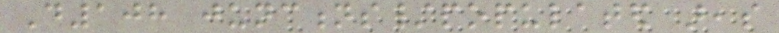D108 junctions/populated areas
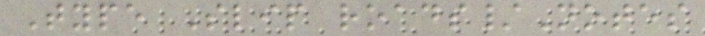Type Slip roads/Notes
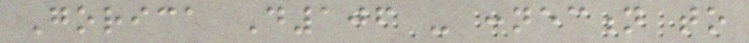Gorica D106 - connection to
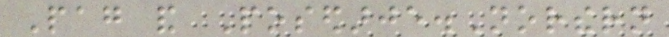Pag and Posedarje.Northern
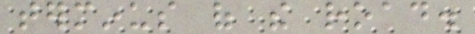terminus of the road.
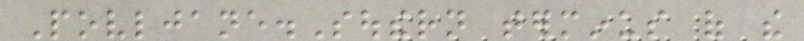Povljane.Southern terminus of the
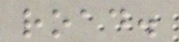road.
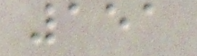151
